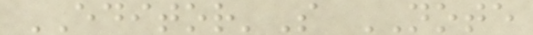EDITOR'S NOTE
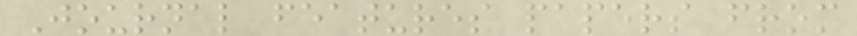Journal features papers from
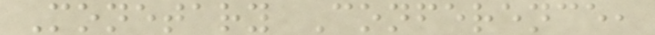Monetary Conference,
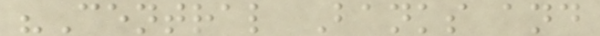"Central Banks and
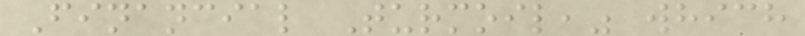Financial Turmoil," which
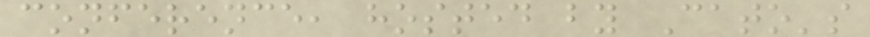conference, hosted by Cato's
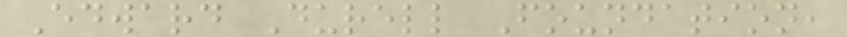Edward Durell Foundation,
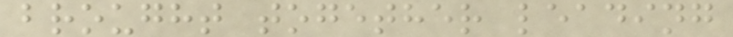brought together leading
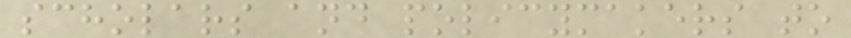scholars and policymakers to
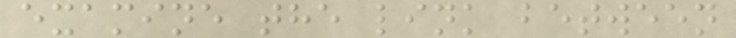examine the link between
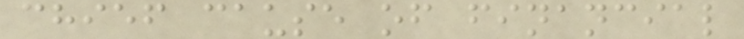chief cause of financial
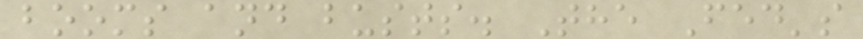booms and busts. The Fed's
